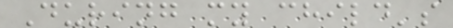During my child's
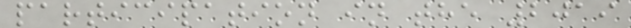participation in the 2019
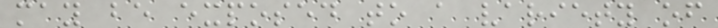may be exposed to a variety of
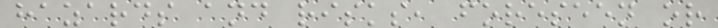hazards and risks, foreseen or
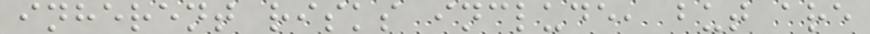inherent risks include, but are
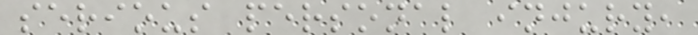serious personal injury,
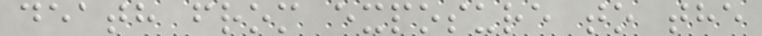death from exposure to the
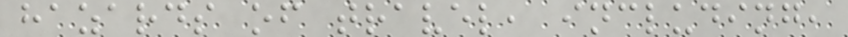hazards of travel, including,
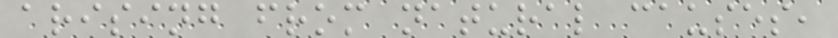arising from natural causes,
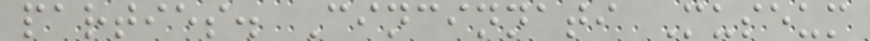parties. Cincinnati Museum
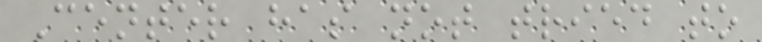Center has not tried to
